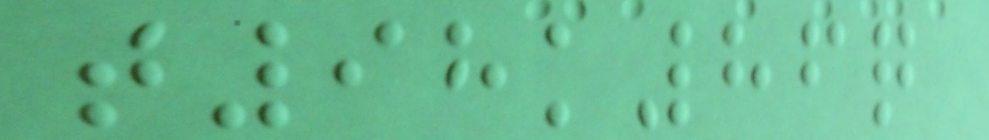t98k86q
